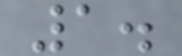1.
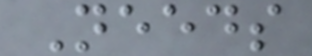Needs
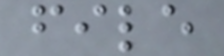file
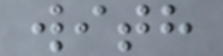with
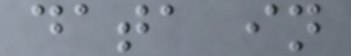data in
